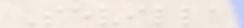Sevilla
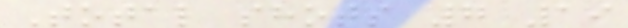Total shots 7 19
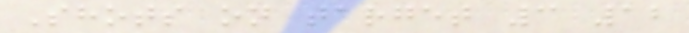Shots on target 3 12
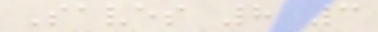Saves 8 3
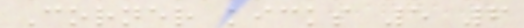Corner kicks 5 6
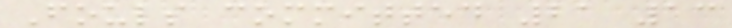Fouls committed 21 13
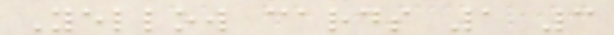Yellow cards 1 3
